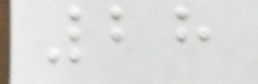28
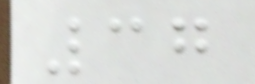37
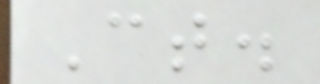Ct.
